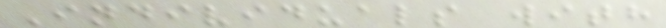Individuals with
